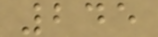245
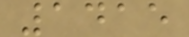1415
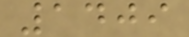1409
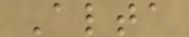Alta
